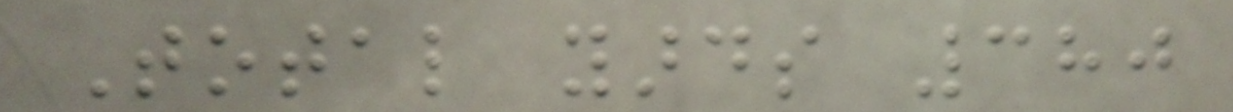Total yards 380
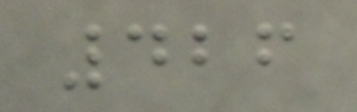426
